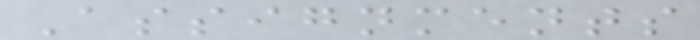Assignments
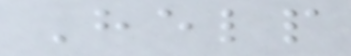Help
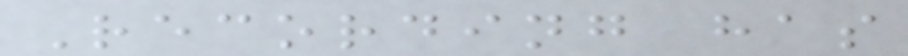Recording has
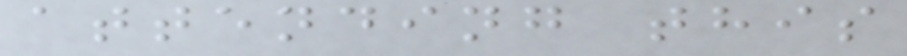attending this
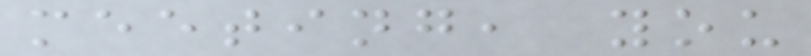meeting, you
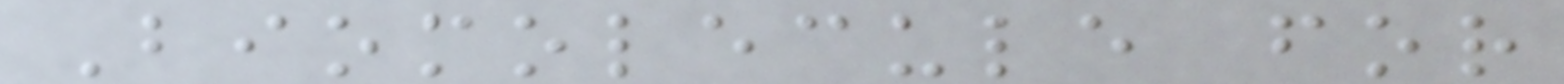Biomolecule for
